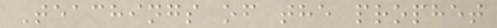Teachings of the prophet
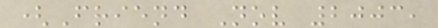(Friend Nov 2003,
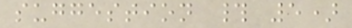suggestion # 5)
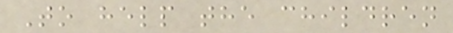To help the children
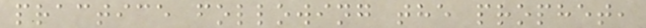practice following the prophet,
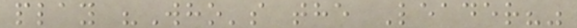play "Who's the Leader?"
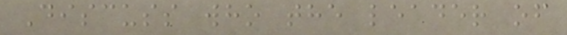Discuss who the leader of
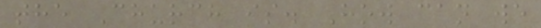the Church is. How can we
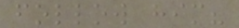follow him?
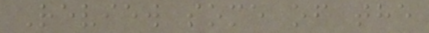Review some of the
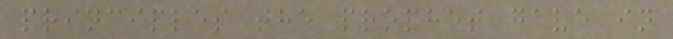principles the prophet gave in
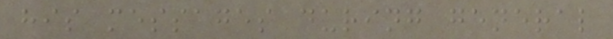his messages during general
